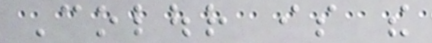Colour is the
